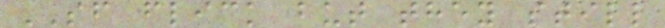SF flick but they still
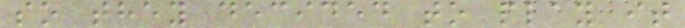so they decided to play it
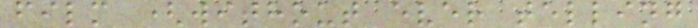film (without ever telling
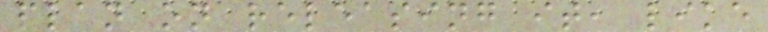plan on releasing it, like
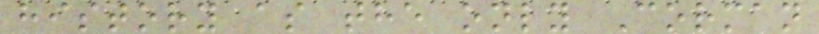history as the only Corman
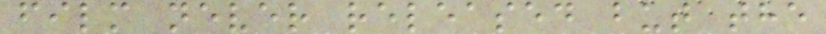film never released but the
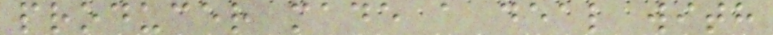producer made a deal with
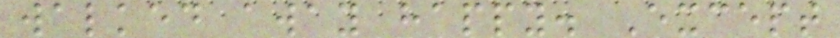walked away happy. Except
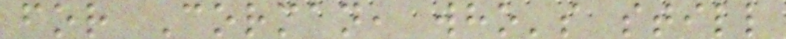for Corman, who's still
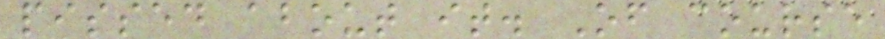pissed about it. Of course
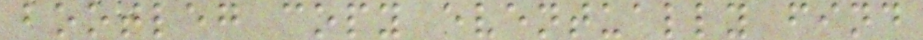bootleg copy eventually find
